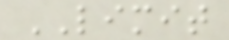LIMIT
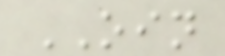OIN
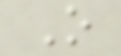O
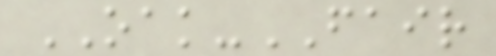OAK-FAIR
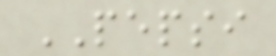PEPSI
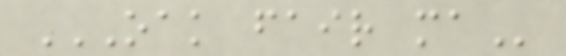OAK FAIR MA
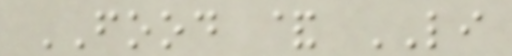FOOD & LI
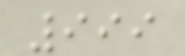999
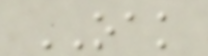OAK
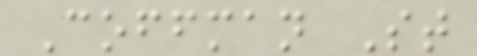Coffman St
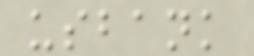usbank
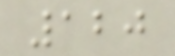120
